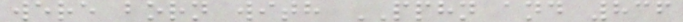were born with PPHN and 836
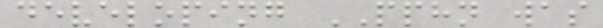developing PPHN was
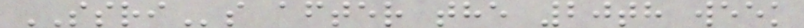SSRIs after the 20th week
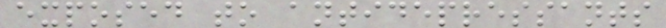exposed to antidepressants
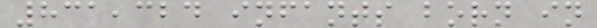831,324 infants born in
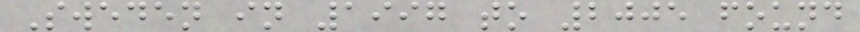Sweden in 1997 to 2005 found
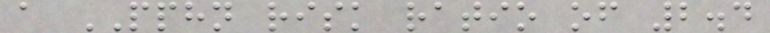a PPHN risk ratio of 2.4
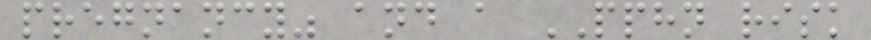pregnancy" and a PPHN risk
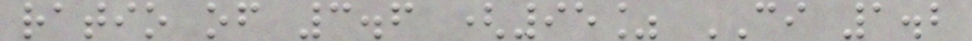ratio of 3.6 (95% CI 1.2
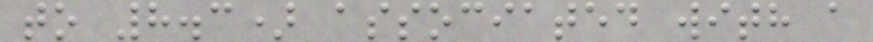to 8.3) associated with a
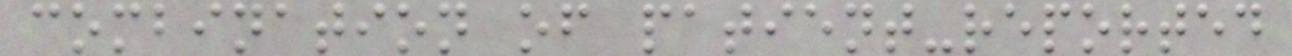combination of patient-reported
